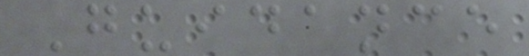Guidance
